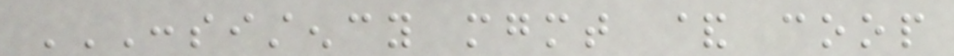CONSISTENCY MGMT & COOP
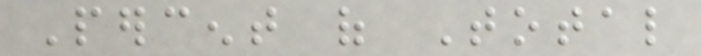Percent of Total
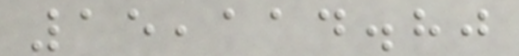15,114.80
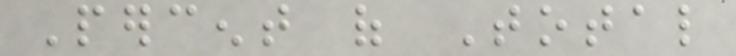Percent of Total
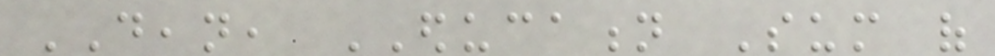DEAN, EDUCATION Sum of
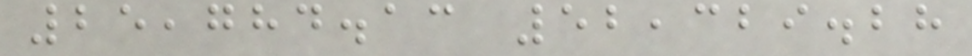25,784.13 52,329.28
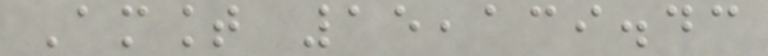Amount 15,139.43
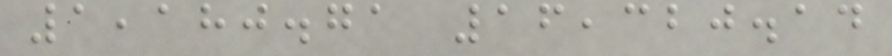1,180.71 16,320.14
